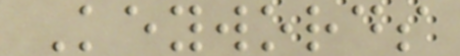Keywords
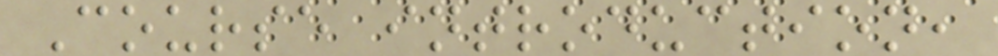Course introduction,
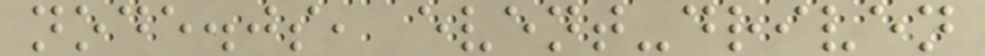node.js, event-driven
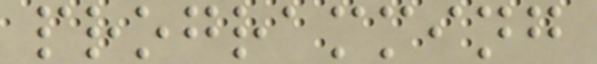programming
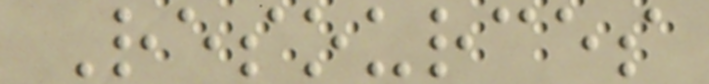Resources
